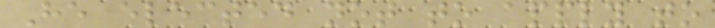He elected not to apply to
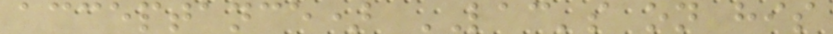acceptance) LAC's on his
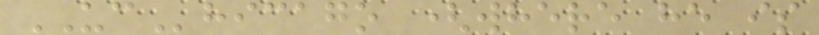UChicago (where he is
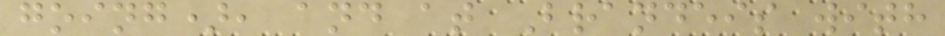going), and at Brandeis with
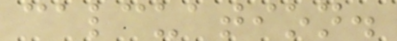calcuation.
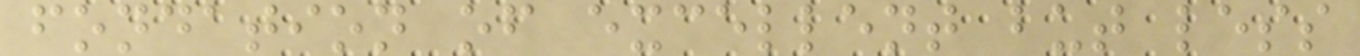fondation of excellent but less
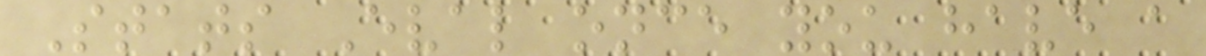Stats Eval once you have a
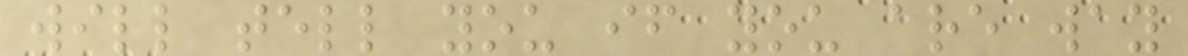will tell you if you are way
